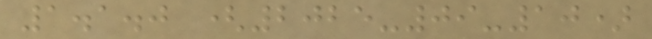1.1.0 (2025-09-10)
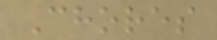Chores
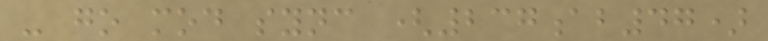- go mod sync (237ab47)
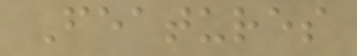Features
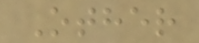Other
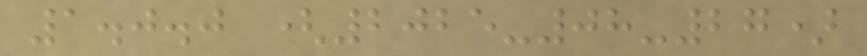1.0.0 (2025-08-27)
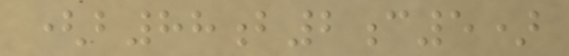(b88b2c5)
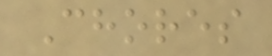Chores
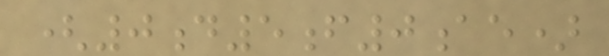(0d5f0ae)
